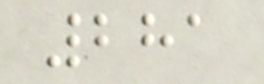281
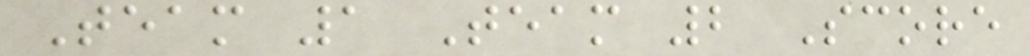Team 1 Team 2 Score
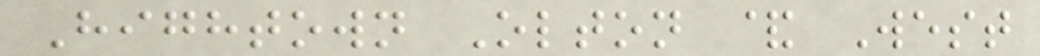Hightown Olton & West
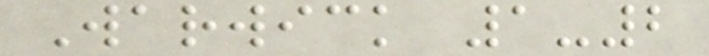Warwick 1-2
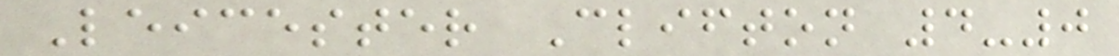Leicester Clifton 4-0
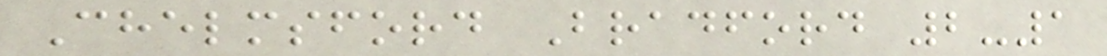Chelmsford Bradford 2-1
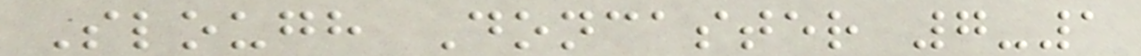Slough Doncaster 7-1
